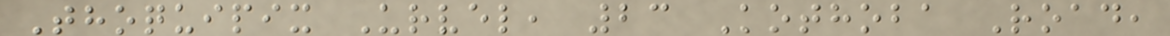Thoquipix Urvel, 23 Kothoba Road,
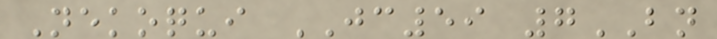Nekoqui JC59 7BN
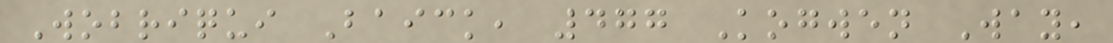Wobriqui Baick, 477 Kogwen Way,
